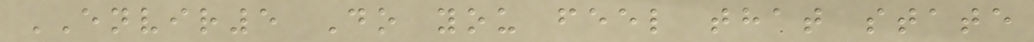ENVIR5 Do you feel that state
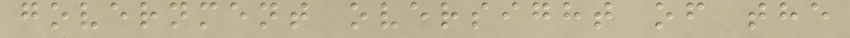government oversight of the
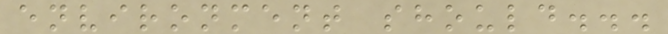environment should...
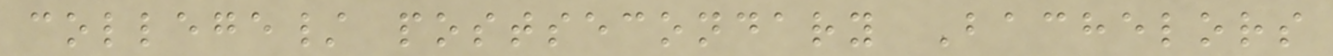college/ postsecondary Bachelors
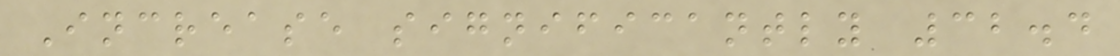Increase significantly 32.4
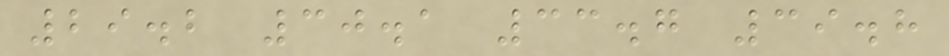29.2 30.1 33.7 39.8
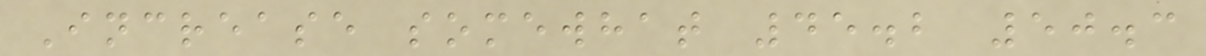Increase somewhat 45.2 50.3
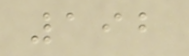192
